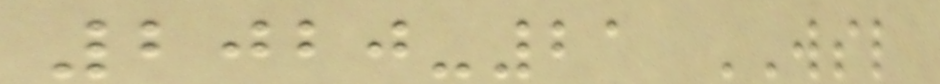2020-21 WSL
